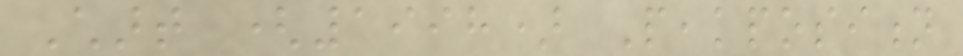Chart (1998) Peakposition
